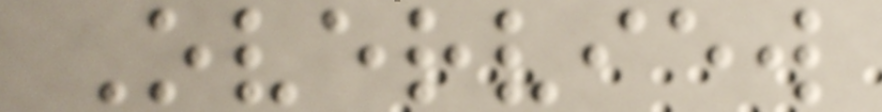Overview
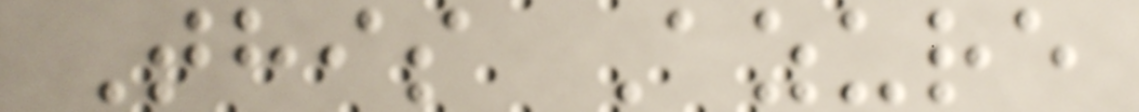This Azure
